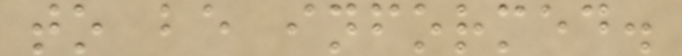to be informed.
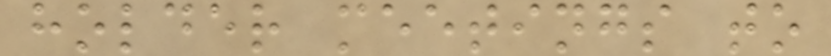holder meetings to
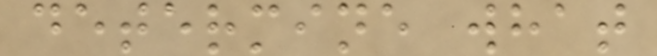determine what
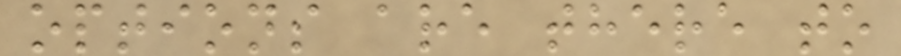options are there to
